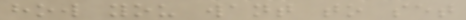how you want to set
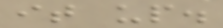it up.
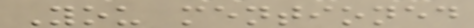You mentioned
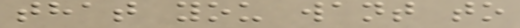that you want to
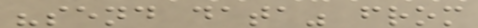"send data" from
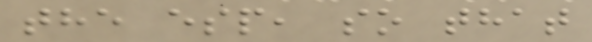the esp, so that
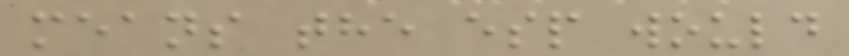means the esp would
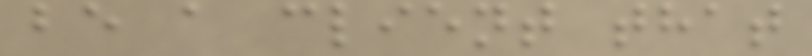be a client that
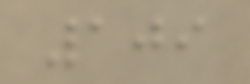109
